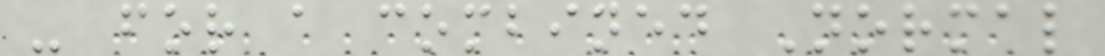- for a combined Normal
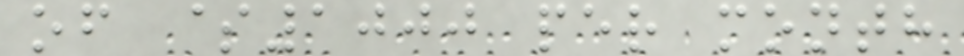of $1000 per month
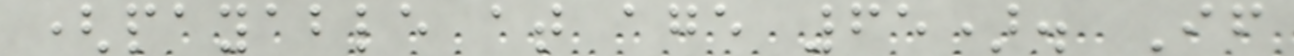(payable at age 65). If
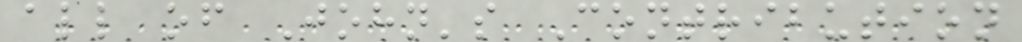all of John's Contribution
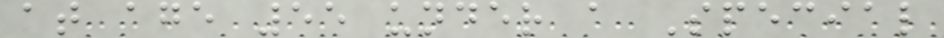at age 55 under a Special
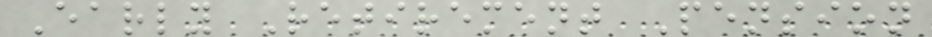Early Retirement Pension
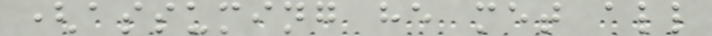(assuming he met all
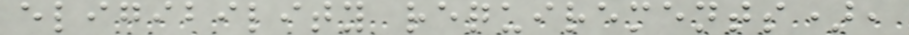eligibility requirements),
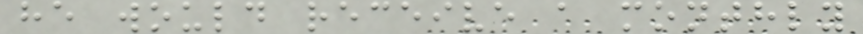he would receive a monthly
